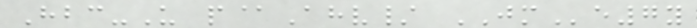Hbc-U p@Ahv/ JMe7y
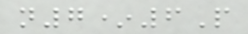n7*6P
